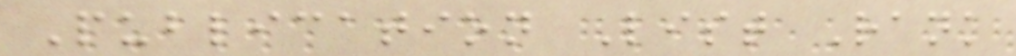Publication List Rank
